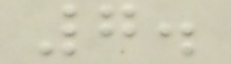7.
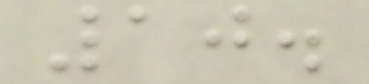10.
